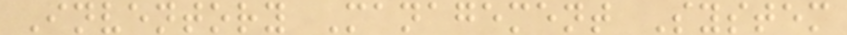Inventory Management System
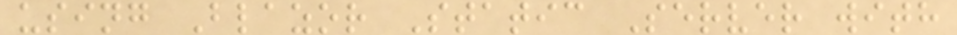using Blazor Static Server with
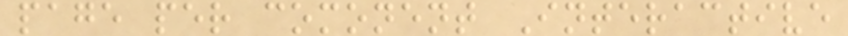page per comonent Interactive
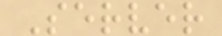Server
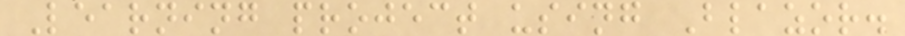Learning project using Blazor.
